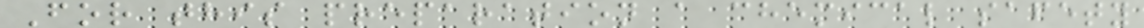For this preparation a chemical safety
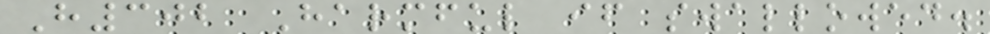H302 Harmful if swallowed.
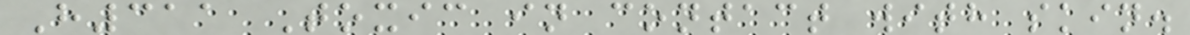H311 Toxic in contact with skin.
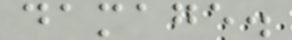damage.
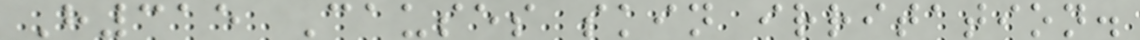H315 Causes skin irritation.
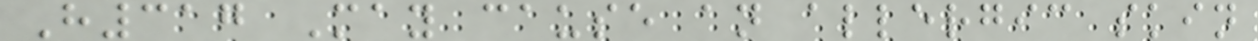H317 May cause an allergic skin
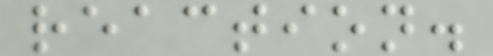reaction.
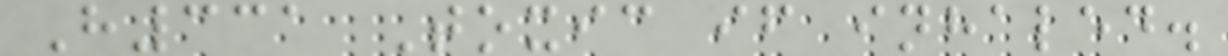H331 Toxic if inhaled.
